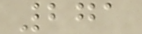271
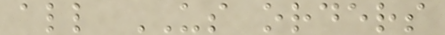all US orders
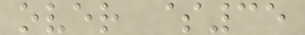over $35
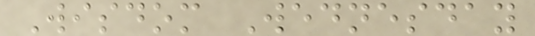Wisdom Wednesday
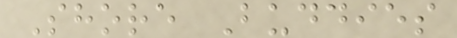Shore Buddies
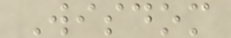Wisdom
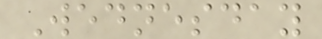Wednesday
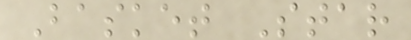Basket Star
